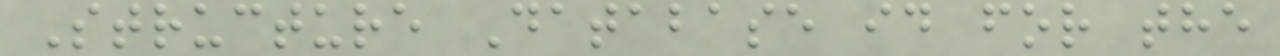Structure Database id for the
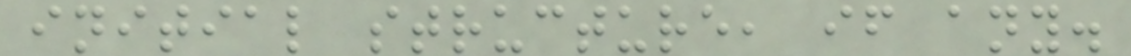initial structure, if any.
